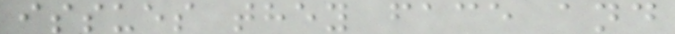issues they face and
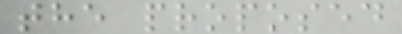the proposed
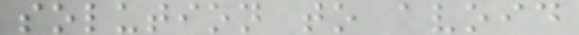solution to avoid
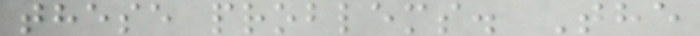these problems. The
